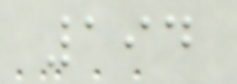194
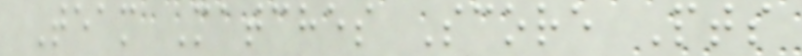Team Matches Score Pts
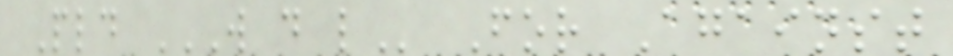Pld W D L For Against
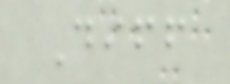Diff
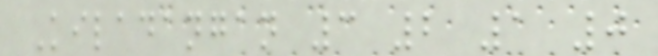Kiladangan 3 2 1 0
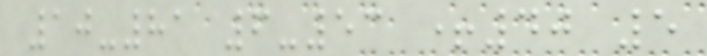10-81 6-53 +40 5
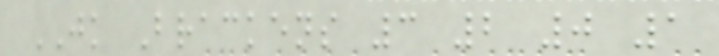JK Brackens 3 2 0 1
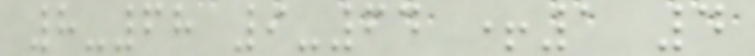8-68 9-64 +1 4
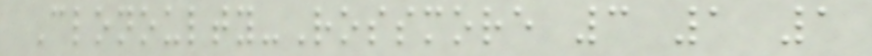Clonoulty-Rossmore 3 1 1
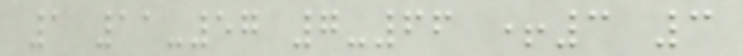1 11-57 7-66 +3 3
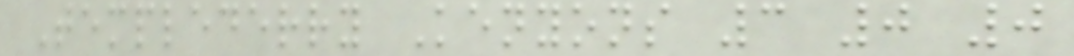Templederry Kenyons 3 0 0
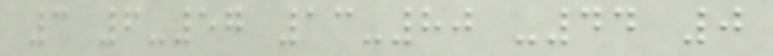3 6-57 13-80 -44 0
